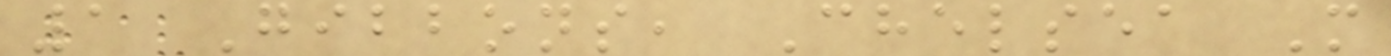1 Gibbons, Chelsea M
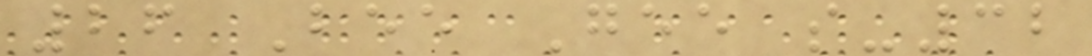26 Bee Gee s-32
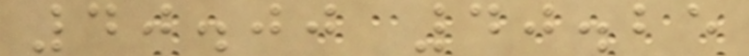40.00 40.25
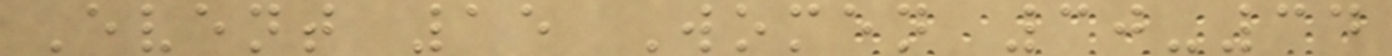Event 15 Women 30-34
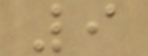9
